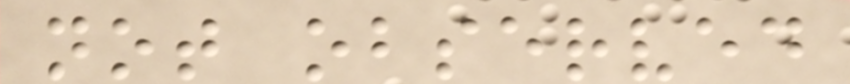not observed
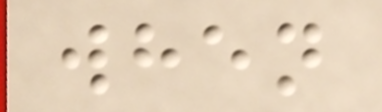when
